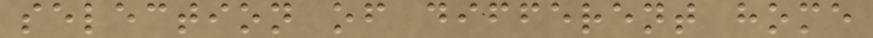selection of different home
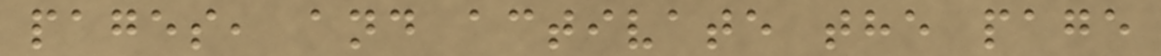pages, and activate the page
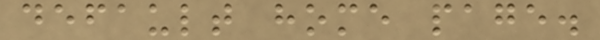default home page.
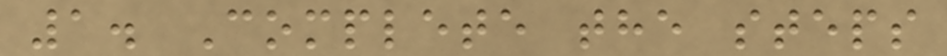1. Complete the steps
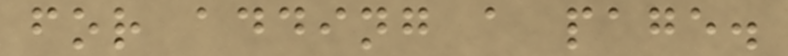for adding a page.
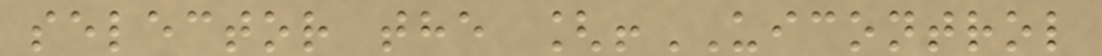selector the [!UICONTROL
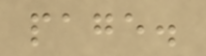page.
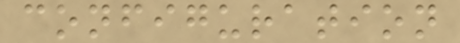configuration
